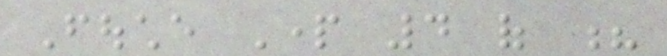Fouche Part 4 of ?
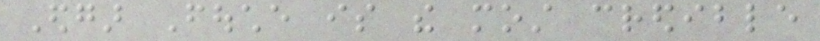Edgar Fouche is the most credible
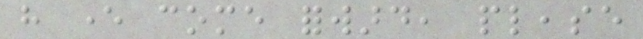have ever come forward, please
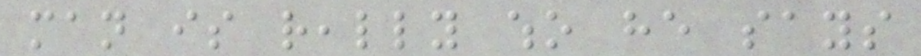man is really who he says
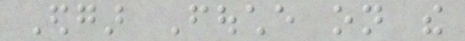Edgar Fouche on the
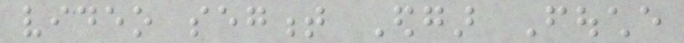video segment Edgar Fouche
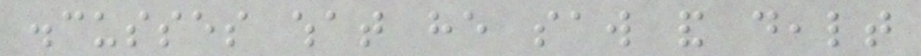discusses what he saw and dealt
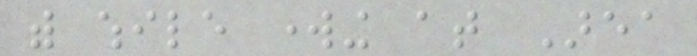with while working at Area
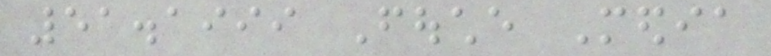51.1999 Fouche Media
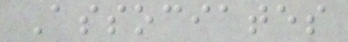Associates
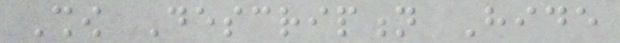Show Description Hide
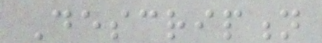Description
